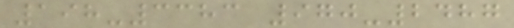198-3383 970-2487
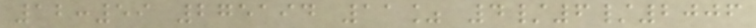12:59 275194 11% 4/6/2006
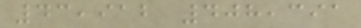43,912 408,391
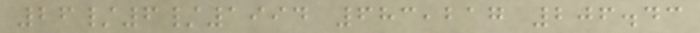26/6/1994 683,217 206.43
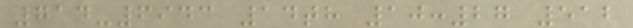714-6943 14th 10:27 512
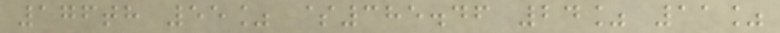176th 55% $385.46 24% 11%
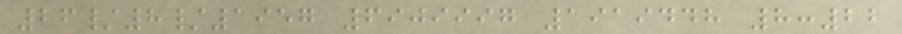26/8/1957 6909997 1919448 8:22
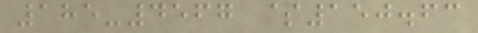185-4567 $150.63
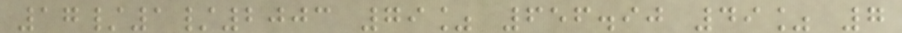17/1/2003 79% 656.90 49% 7
